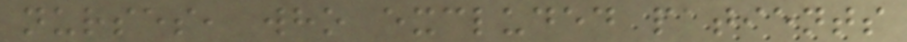nurses, who excluded patients
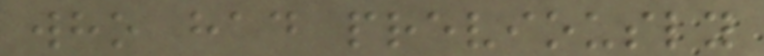who had previously
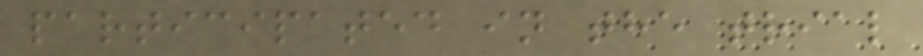participated in the trial
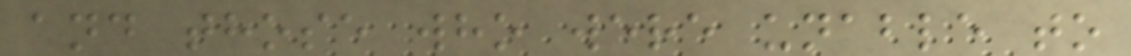and those who were unable to
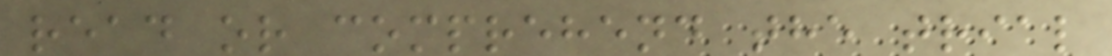read or comprehend the trial
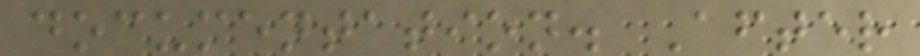documentation. After
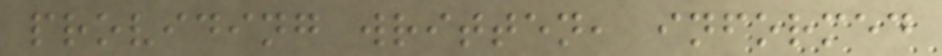providing written, informed
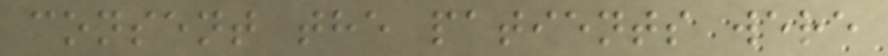consent the patients were
